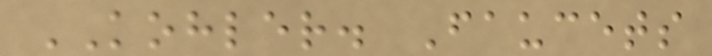KOHLER. Faucets
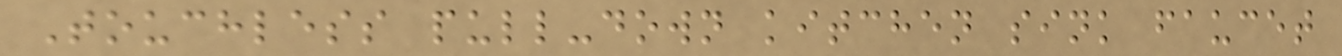Touchless pull-down kitchen sink faucet
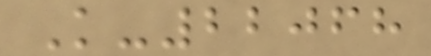K-22068
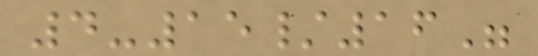4-15/16"
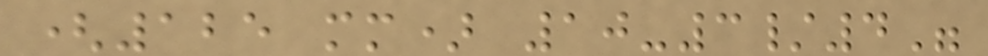(125 mm) 10-3/4"
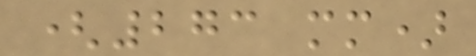(273 mm)
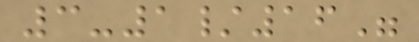3-1/16"
